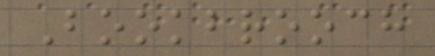Bookbrooch
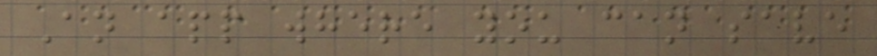An app where you can save
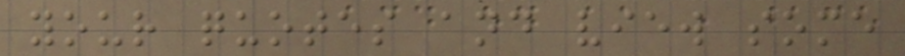your quotes and view some
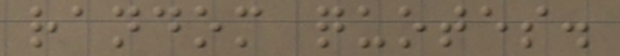random quotes.
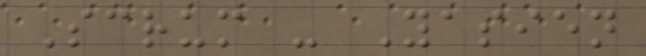Scrum - Yasien
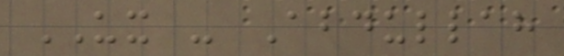UX - Abdullah
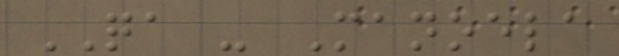QA - Manoela
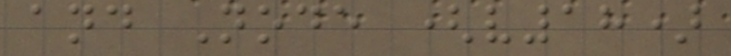and Node (v18)
